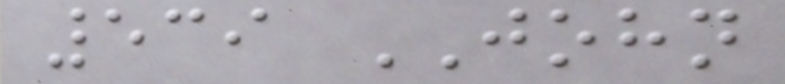539 JOHN
